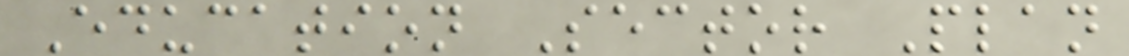Education Sector Plan
